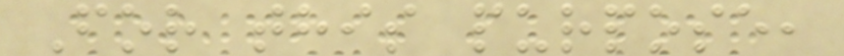For this purpose,
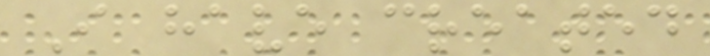I have created
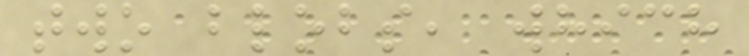two blobs, which
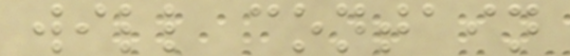will contain
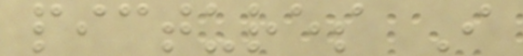pictures I
